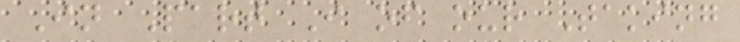In Part I of our Taking
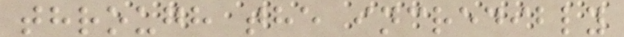through the incredibly
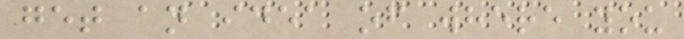get an idea of where you
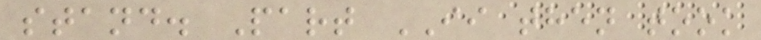stand. Part II then took
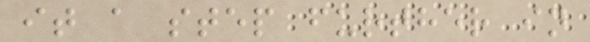it a step further in
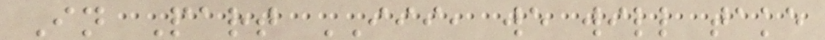In Part III, we will take
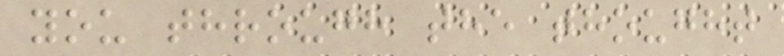you through the thought
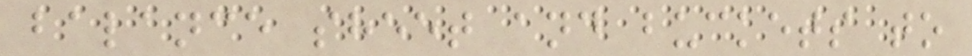balance sheet and buckets to
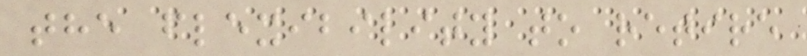the flexibility to retire
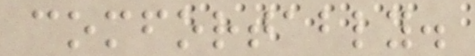comfortably.
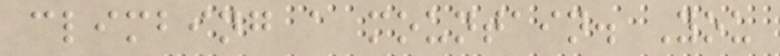climbing a mountain. You
